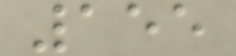155
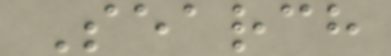Search
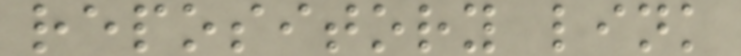repository link
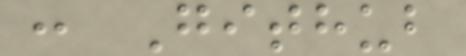: Github
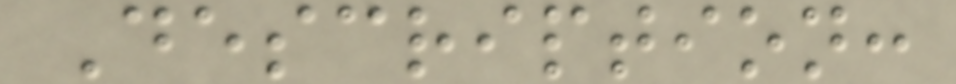Description:
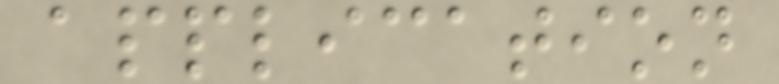application
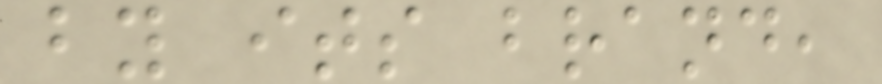by its brand,
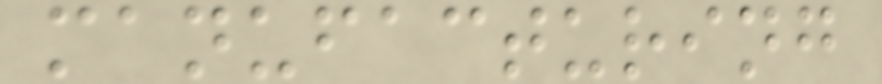manufacturing
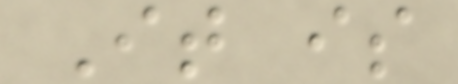It is
